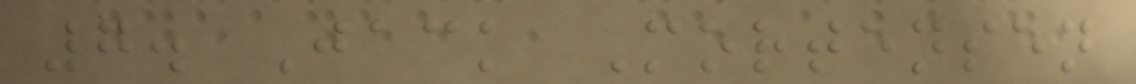7. Jack Mortensen
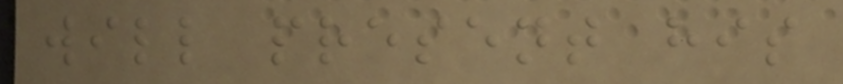will present his
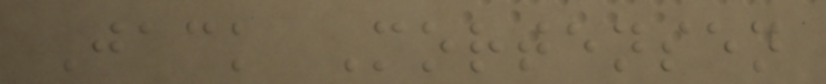Jack Mortensen
